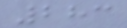283
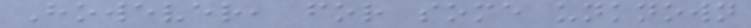However, for some unknown
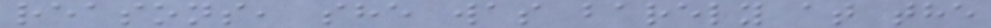reasons, she was barely at the
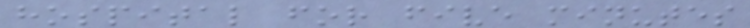hospital for five minutes
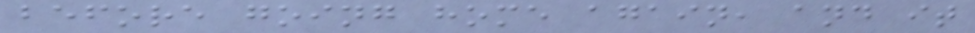before going home again, and it
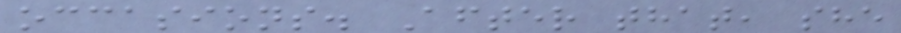occasions. After that, she
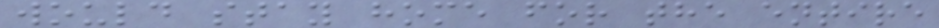would stay home for the entire
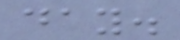day.
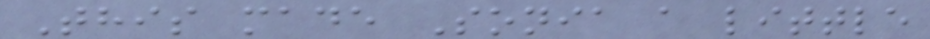This made Sonia a little
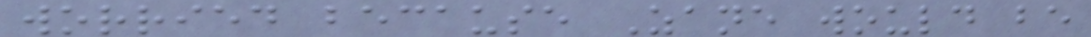worried because Zane would be
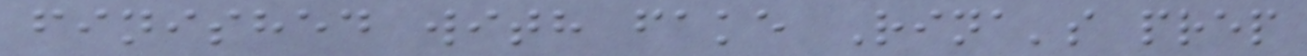finished with fake Rina's prep
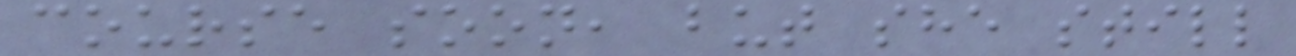course soon, but she still
